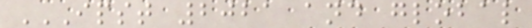IPST 2021 AND GLOBAL
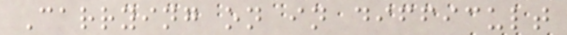Carrying on in difficult
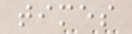times
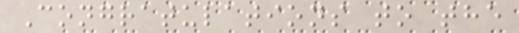Congratulations to the
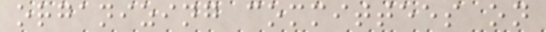organizing committees on
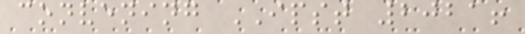convening IPST 2021!
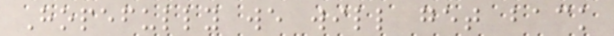Hopefully we will get back
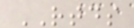RTDS
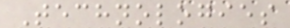Technologies
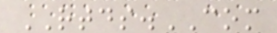RTDS.COM
